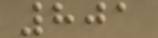801
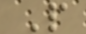P
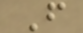F
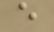e
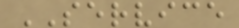SERVICE
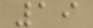19
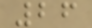26
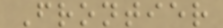Frontier
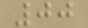00
